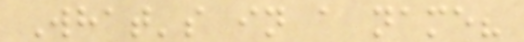What's in a name?
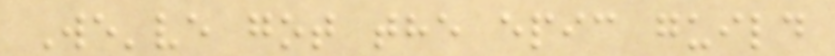We've got the epic guild
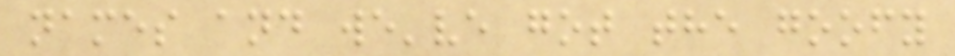names and we've got the goofy
